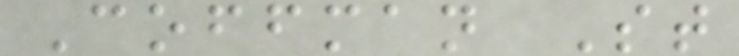Coffman St
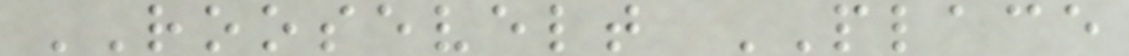ROOSEVELT PLACE
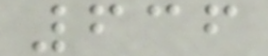636
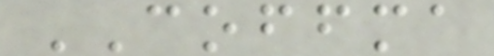COFFMA
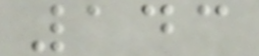143
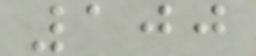100
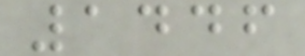1446
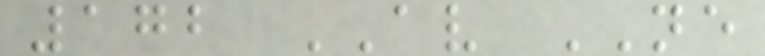172 AV NE
